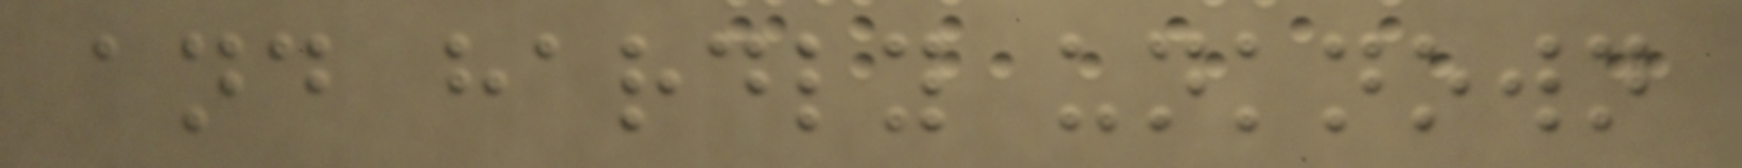and hardly unknown
